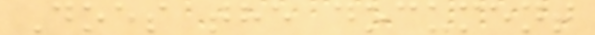Does the document
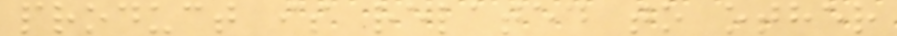product is related to other
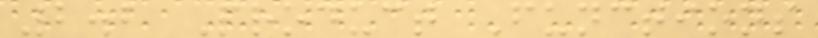2.2 Product Functions
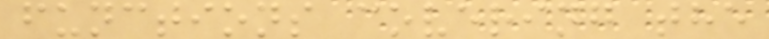functions covering the
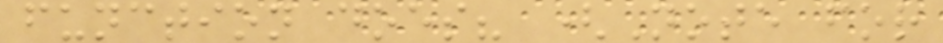function does? (Note for
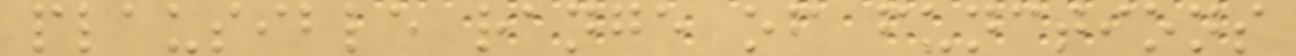plausible range of functions
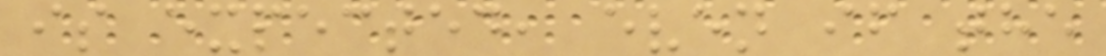is expected, even if the
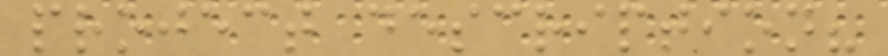project description?
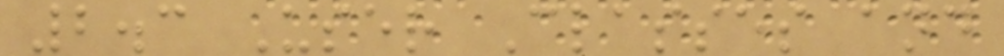2.3 User Classes and
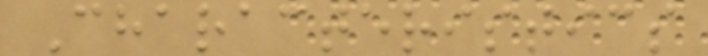Characteristics
